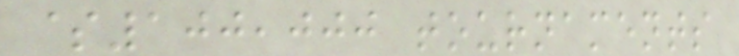$100,000 tournaments
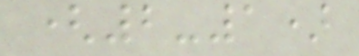(2-1)
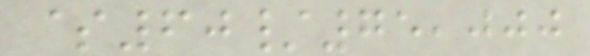$60/75,000
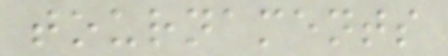tournaments
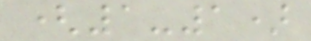(1-1)
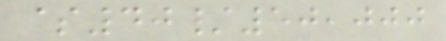$40/50,000
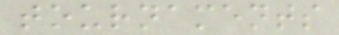tournaments
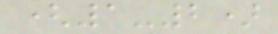(1-2)
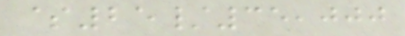$25/35,000
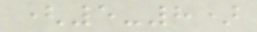(5-8)
